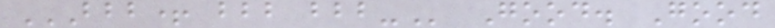BBB+ BBB BBB- Good. Good
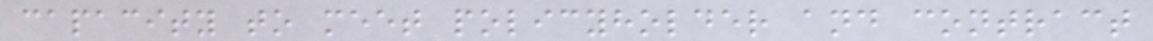capacity to meet policyholder and contract
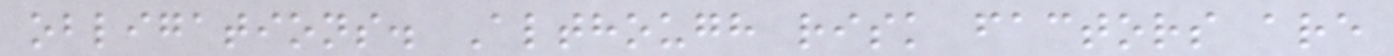obligations. Although risk factors are
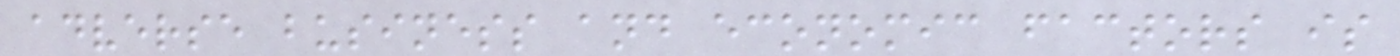adverse business and economic factors is
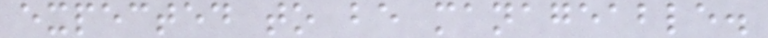expected to be manageable.
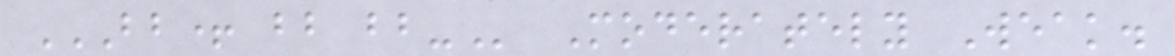BB+ BB BB- Moderately Weak.
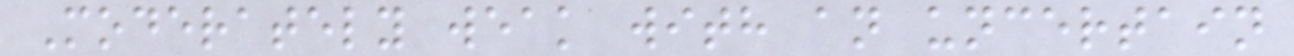Moderately weak with an uncertain
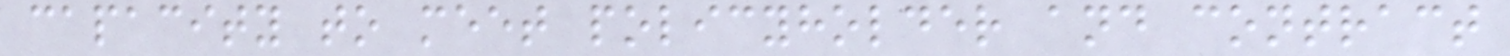capacity to meet policyholder and contract
